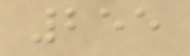255
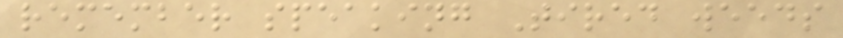remember speaking Tired weeds
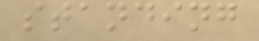standing
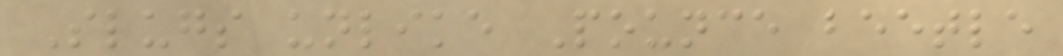Slugs unlike Pounce beetle
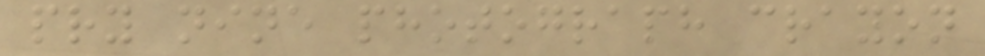pry nine photograph crayon
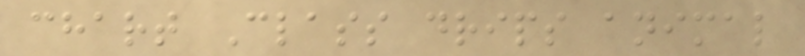chart Class drips animal
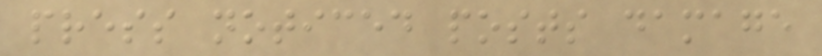press noticed posts damage
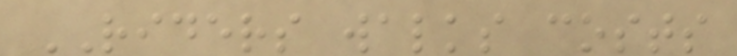RIDERS walks costs
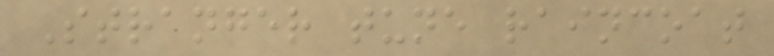Stranger tune raincoat
